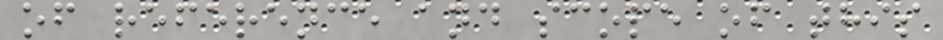of reference and scope of this
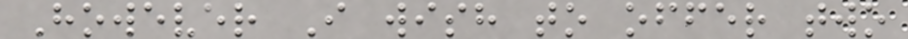However I wish to offer two
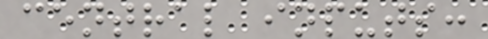central inputs:
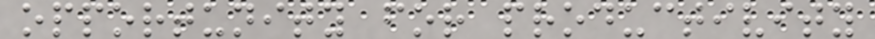opportunity for productivity
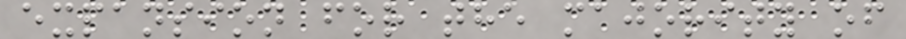expansion for the majority of
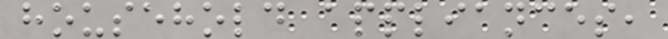household appliances,
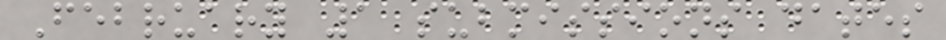February 1 submissions dates
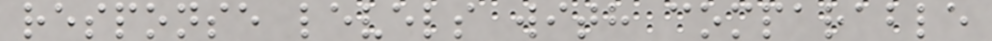response levels with comparable
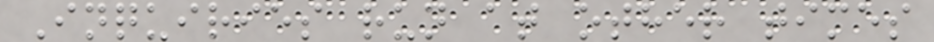Inquiries run at other times
